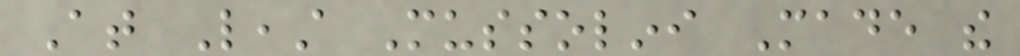At Least Mussolini Made the
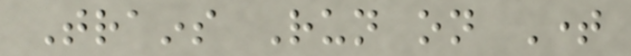Trains Run on Time
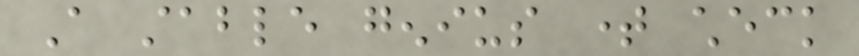A stable genius time check
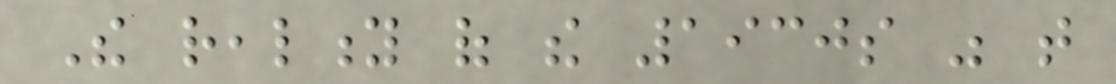The reality of the 1930s was that
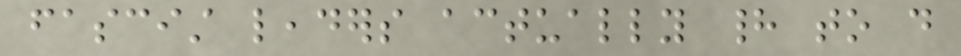fascist leaders actually had to do
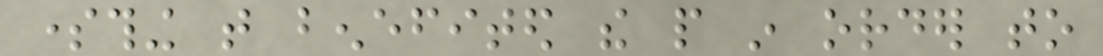something that benefited the people in order to
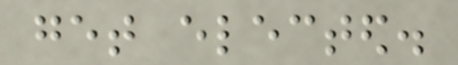get elected.
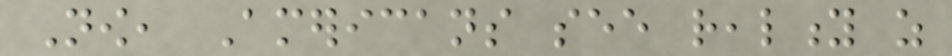Now, Americans see reality as
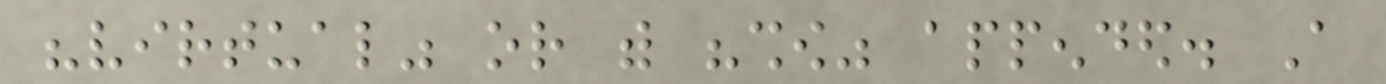"virtual" or with "show" appended. A
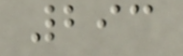293
